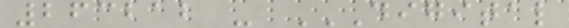263212 - DIGITAL
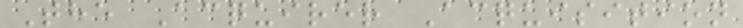The Acquirer Acquisition
